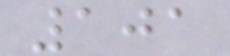101
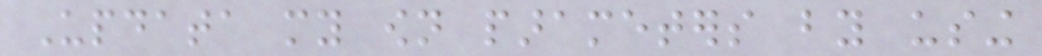Updata my own parameters by using
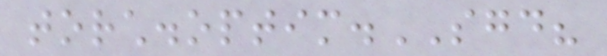torch.optim.SGD?
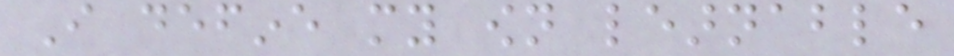I define my own learnable
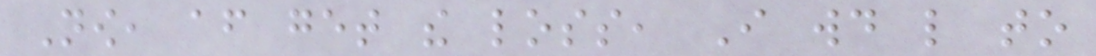Now, after get the loss, I would like to
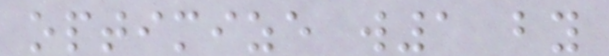optimize w1 by
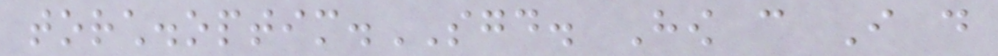torch.optim.SGD. How can I do
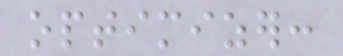optimizer:
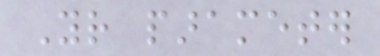Your parameter
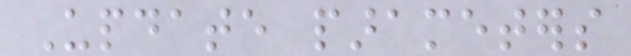Update parameters
